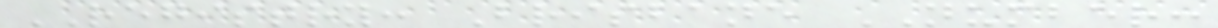REGISTRY: Brisbane NUMBER:
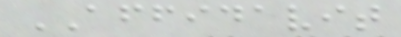AFFIDAVIT
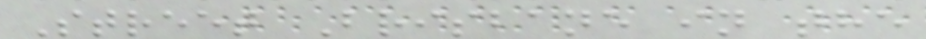Street Brisbane in the
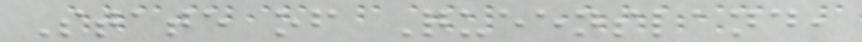State of Queensland,
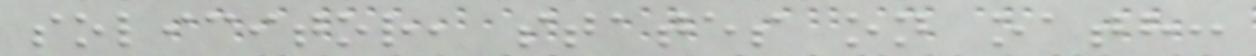solicitor, states on oath:
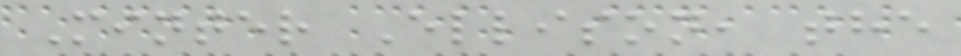Minter Ellison, the
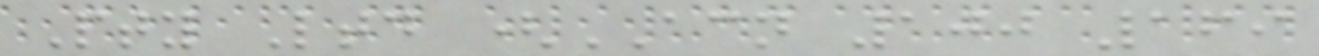Pty Ltd (ACN 100 169
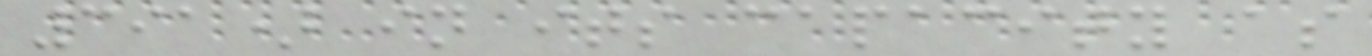391) in its capacity as
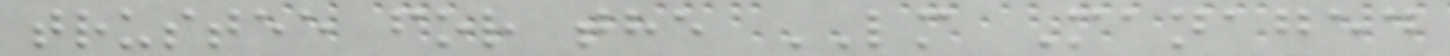trustee for the LM Managed
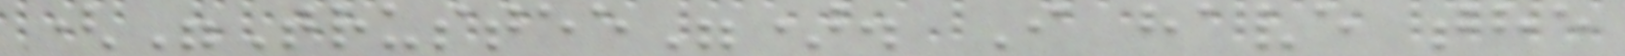("Trustee"). I have the
